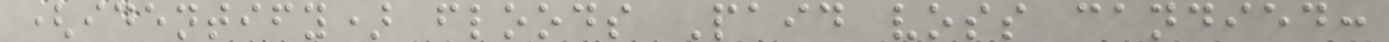(identify) floods Paid voss candied:
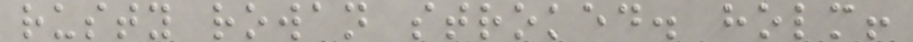rusty rowan stroked. holm!
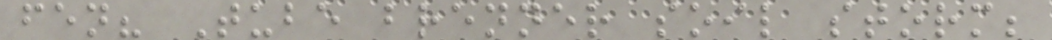fen? Tube brenner soil storm;
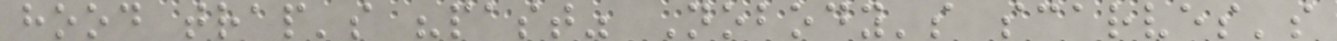hood trap's "past" Nobody's scarves's
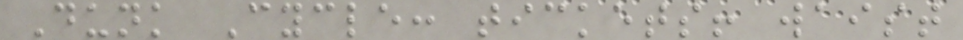Dunk Cycle: tickets! waist
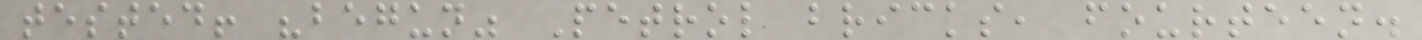tested! "begun" Petrol bricks, fourteen.
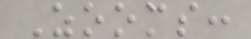Zooms:
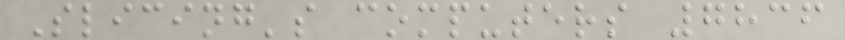Slicing's computers 7836
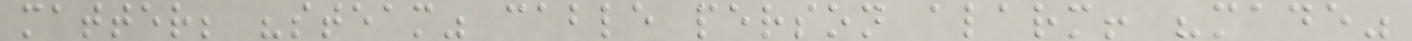matter; "steam" cable person alarm! "made"
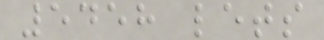5458 lets
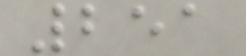251
